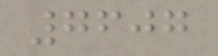7607
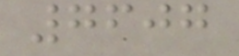7607
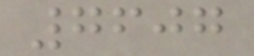7607
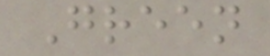Green
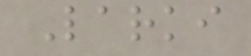Larki
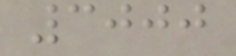3000
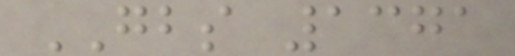GBS 1371
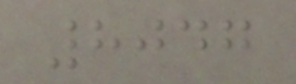8047
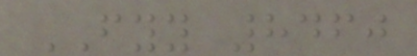FYY 8460
